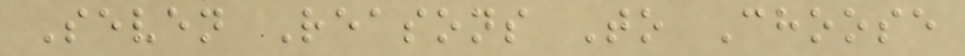Seven Reasons To Choose
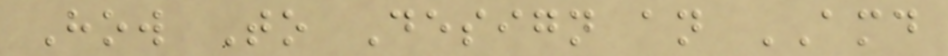How To Design an AMD
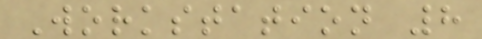Workstation 8
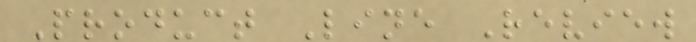Product Line Review
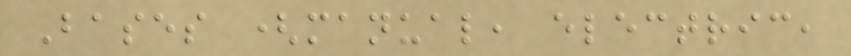Bases (manual, electric,
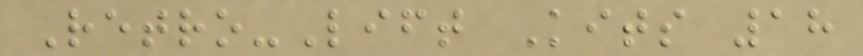Retro-Lift Kits 18
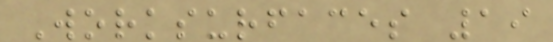Worksurfaces 19
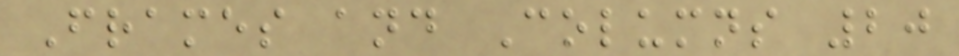Frames and Columns 20
